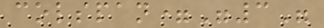colspan="3"
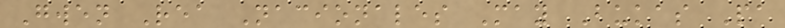Gwen Rea Nacionales May Bukas Pa
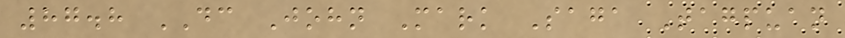87.8 DC John Mark Saga Tagpuan
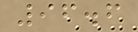96.6
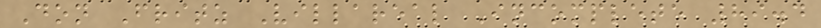Don Fritz Villareal Incomplete 89.4
